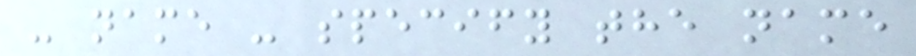- name - specify the name
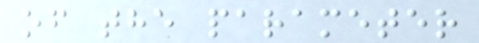of the parameter
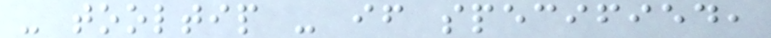- tooltip - if specified,
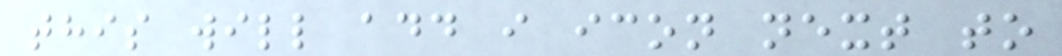this will add i icon next to
